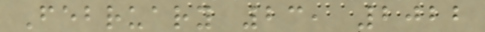February 23, 2022
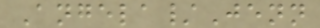Angela/Jenn
